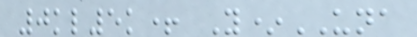0kl5k+ Y*UNA
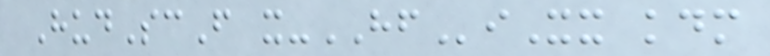HudScF x-HFiXx kdm
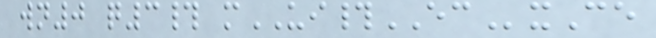wn0 q3# mUI#ECxCe
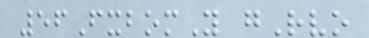56FxbomY gRvo
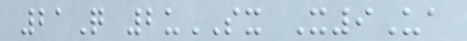21Q 2uSX X9Ua
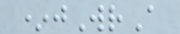*jWrA
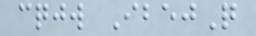cqjw IbejQ
